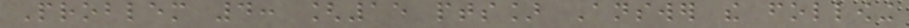Problem 4: [15 pts] Answer the following
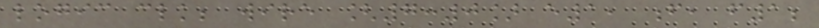logic clk; wire [7:0] e1, f, f1;
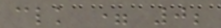clk = 0;
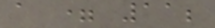a = 11;
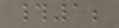#1;
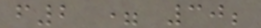f2 = 30;
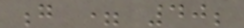g = 40;
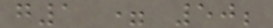g1 = 50;
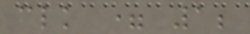clk = 1;
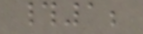#1;
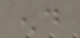end
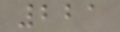221
